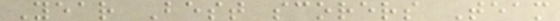Year Best scorers Team
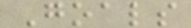Goals
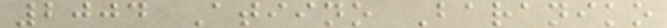2004 Atiino Baraniko
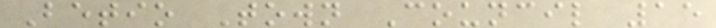Betio Town Council 15
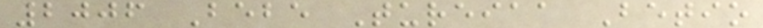2006 Bebe Tureiaa Betio
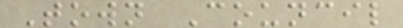Town Council
